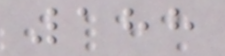188
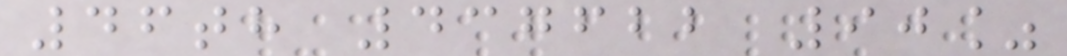46th 437622 90%
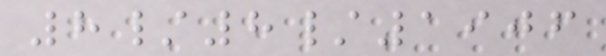8/8/1906
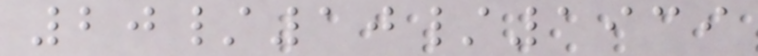20/10/1939
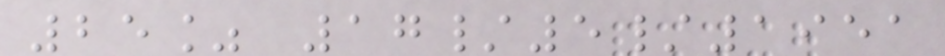25% 17/5/1951
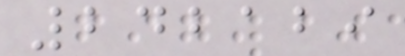242129
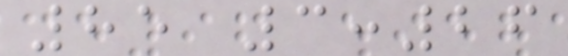85 3:26
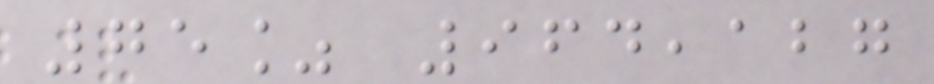75% 964,127
